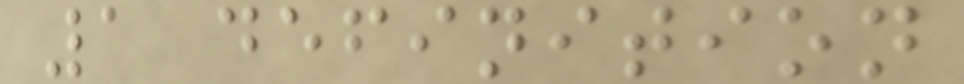1 definition
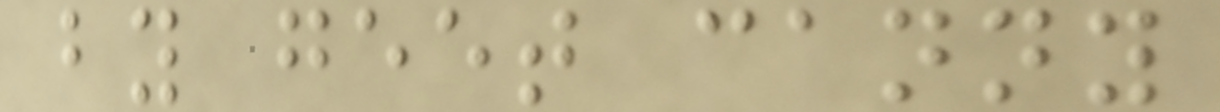by geet canny
